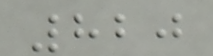820
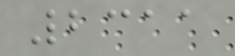2311
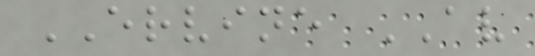ERVINE AV
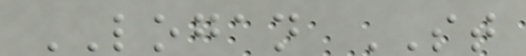LOGAN ST
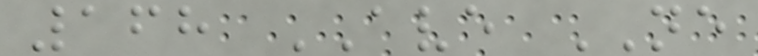168 AVE NE
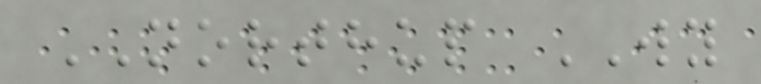NORTHUP WY
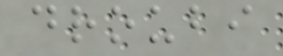droubi
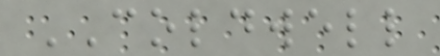COLDWELL
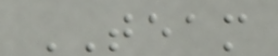TEAM
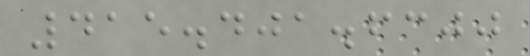415.401.6300
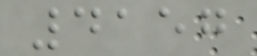4157
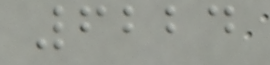6224
